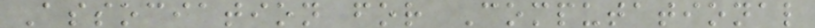Association for Computational
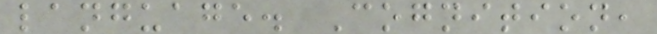language. Cognition,
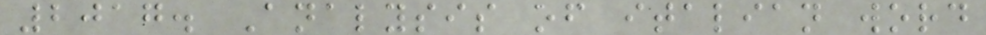2017. Analysis of italian word
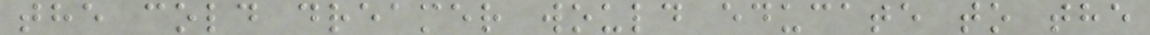the cold dreamer would educate to the
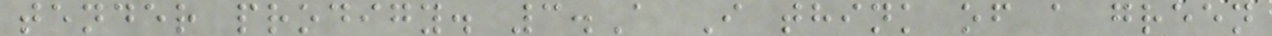tender prodigy. 3.A I think of a green
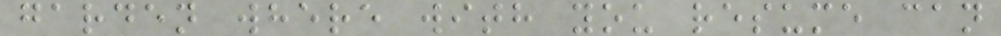garden where with you resume can
